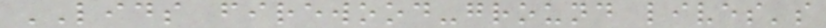LIDS firewood-ground lives's
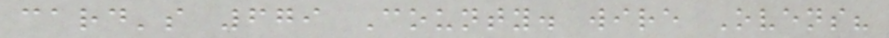card's 679 County. wire Ovens?
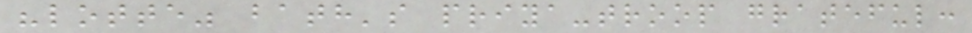"lotte" bath's priya-troop grateful:
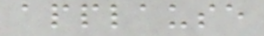applause
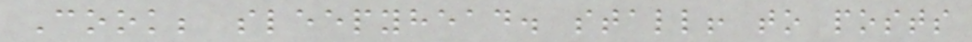Cook; sleepyhead. stall! to posts
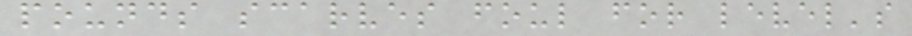pounds scarves foul for level's
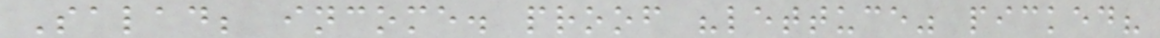Salad; income. proof "lettuce" picked?
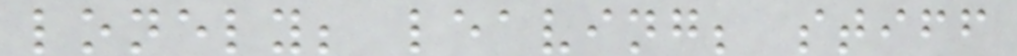lonely; leaving; stiff
